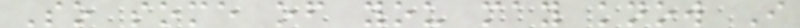So some of you may know I
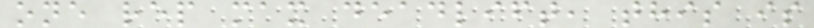one rep max deadlift, this is
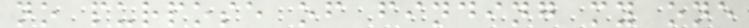no purpose of finding my one
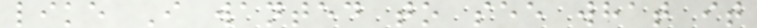like I wanted to see what it
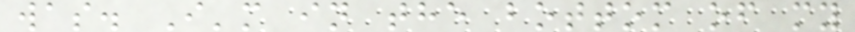was. I'm in the bottom of my
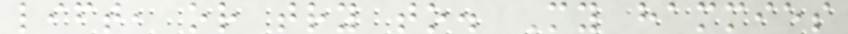lift, or try to. My hammies
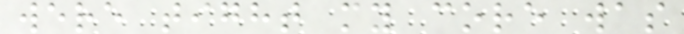were tight my core was
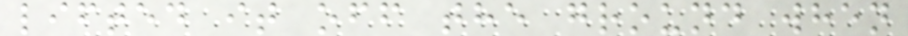lifted it off the ground when
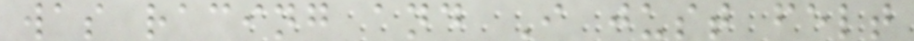was racing and I just felt
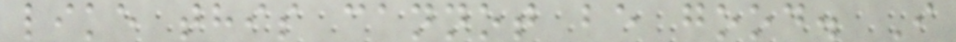like this cannot be good. I
